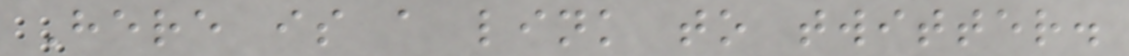Here is a link to twitter.
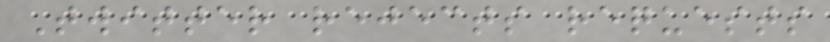Twitter rejects requests
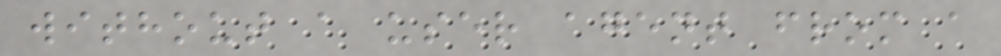without a user agent from a
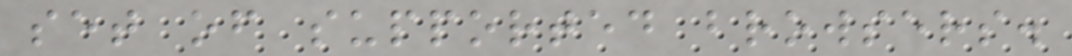set of supported browsers.
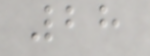28
